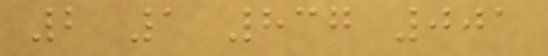2 1 837 001
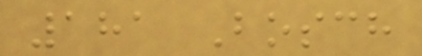181 Bosch
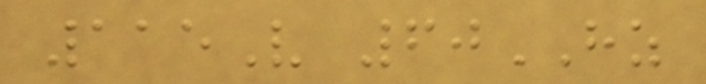115V 60HZ
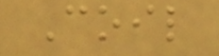Coil
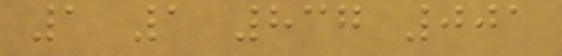1 1 837 001
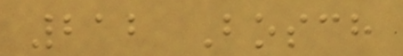212 Bosch
